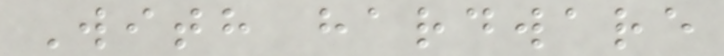With hardware
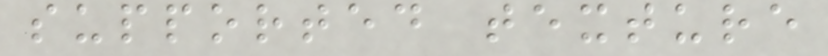supported texture
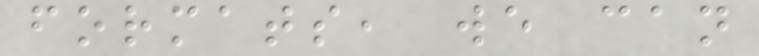formats, we can
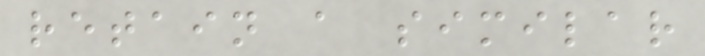retain a similar
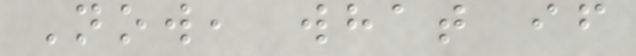Now, what if
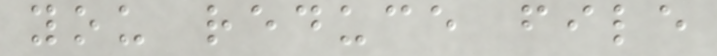you reduce file
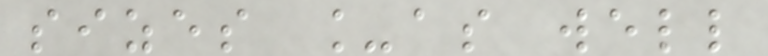sizes _as well
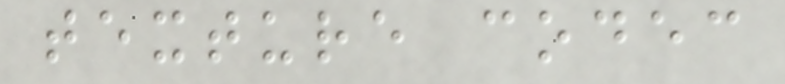texture codec
